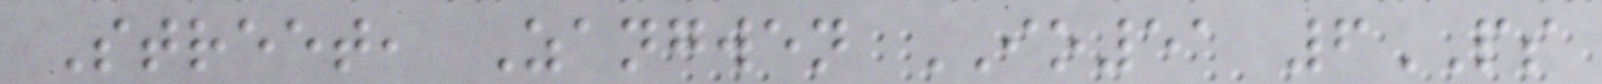Street, Zangwen IO51 6PS
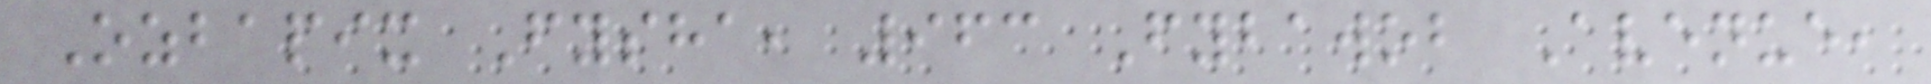Ozbapix Fysha, 963 Fybawob Avenue,
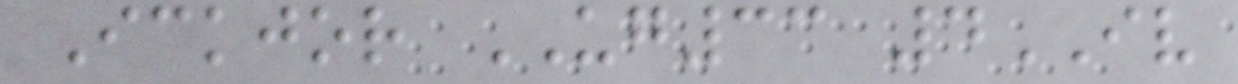Ickjor UG33 4IV
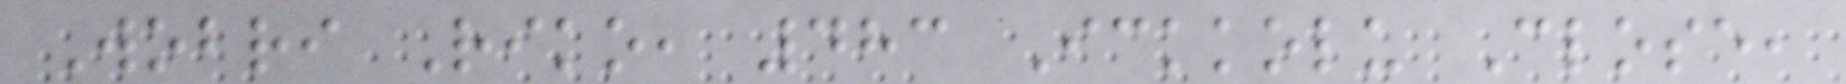Wobri Riko, 483 Ickkolu Close,
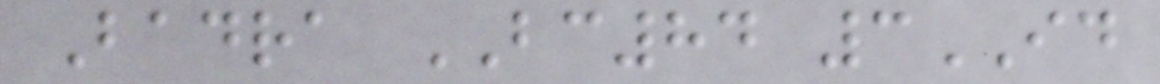Badra BC84 3ID
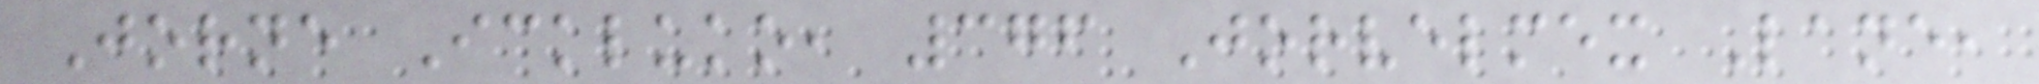Jorne Ickluko, 376 Jorvelmex Lane,
